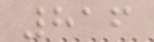816
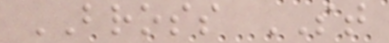BROSS ST
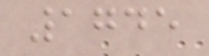1745
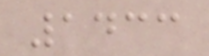1433
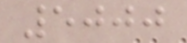5000
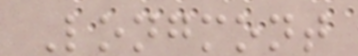Longmont
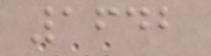1642
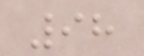98
